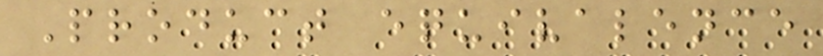Product equivalence
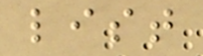list
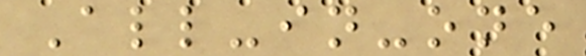All-in-one
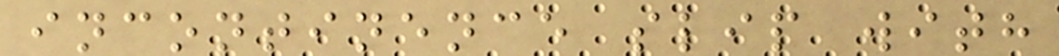incontinence slip with
